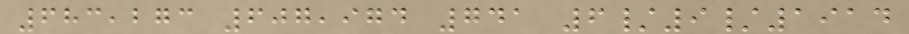683,273 607,974 741 6/9/1914
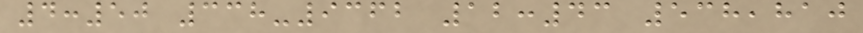4:50 338-9362 12:43 538,810
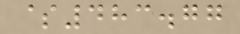$483.77
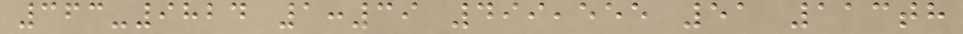363-9824 1:39 499,555 51 113th
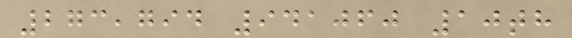273,794 941060 10th
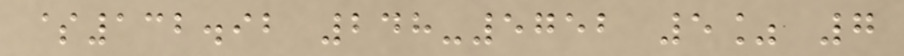$132.92 248-5752 5% 7
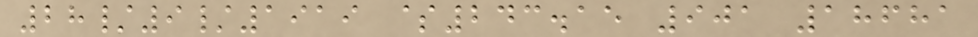28/9/1919 $243.15 901 18681
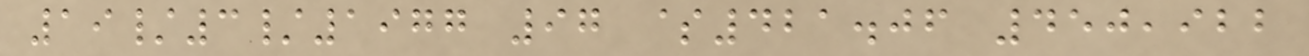19/3/1977 97 $421.06 450,922
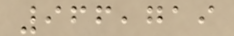966,719
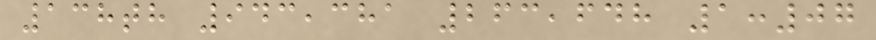138th 943,381 263,648 1:07
